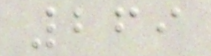269
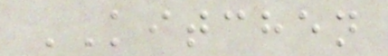KITCHEN
